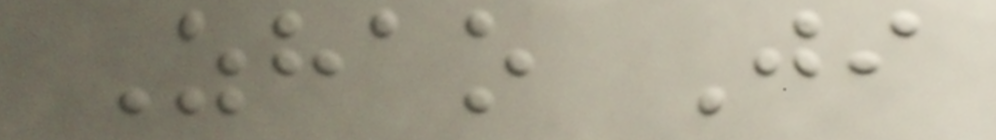Zhao Ji
